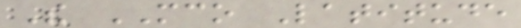The MCO Latitude
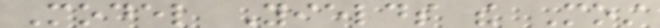Model Yields the Most
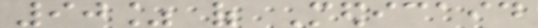90% of Medicaid
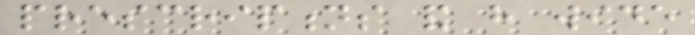prescriptions and have wide
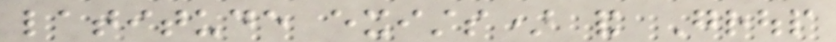latitude exists) and Group
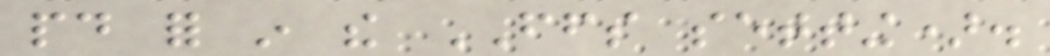paid for in the FFS setting).
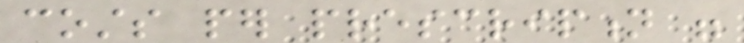costs per prescription were
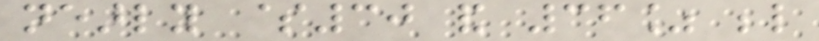nearly $30 and 36% below
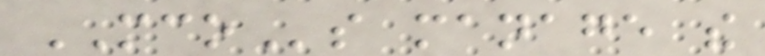MCOs manage the
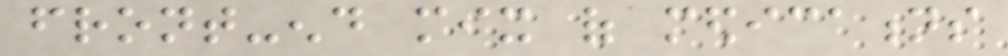front-end mix of medications
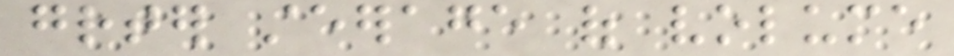greater steerage of volume
